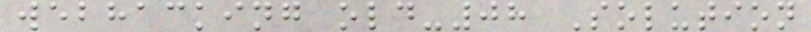webhacking old-08 Solution
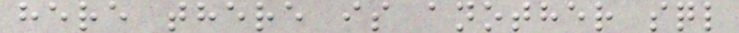here there is another sql
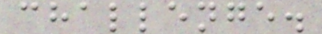challenge.
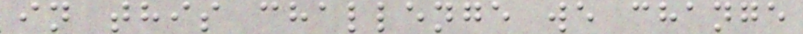in this challenge we change
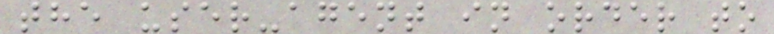the user-agent in order to
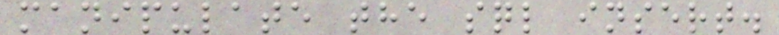manipulate the sql insert.
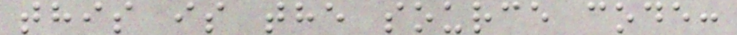this is the source code:
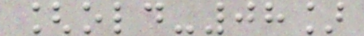[old-08]
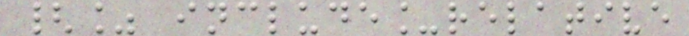{% include_relative
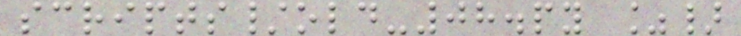scripts/old-08.py %}
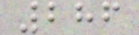286
